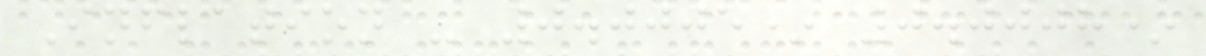Inflation - 0.0005* 0.0008*
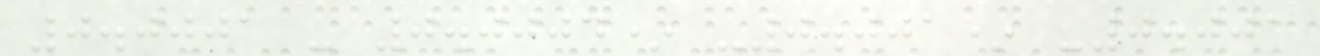0.0001 - 0.0004* -0.001* -0.001
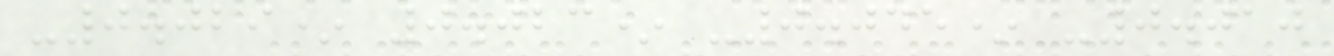-0.029* 0.023* -0.045* -0.010
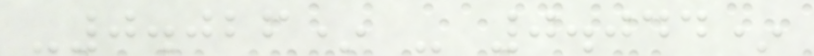-0.026* - 0.044*
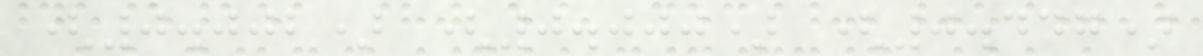(0.002) (0.000) (0.447)
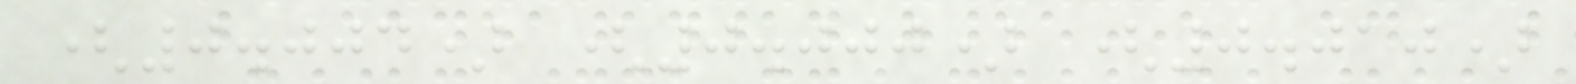(0.004) (0.000) (0.010)
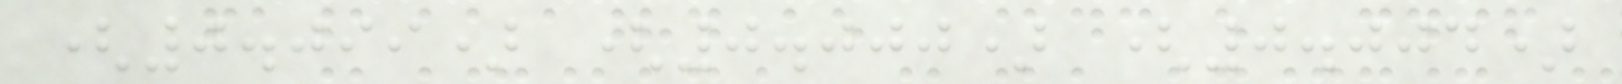(0.099) (0.000) (0.004)
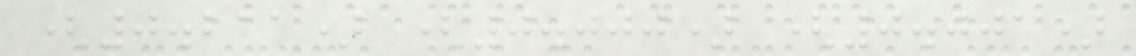(0.211) (0.000) (0.001)
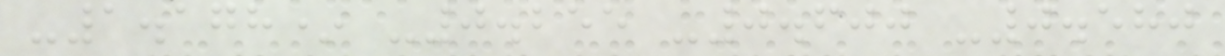-1.178* -0.255 -0.600 -0.580
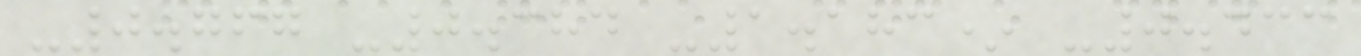-0.767 -0.384 -1.183* -0.433
